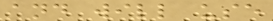and will use
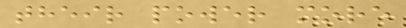their power more
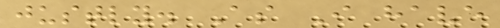justly. As I have
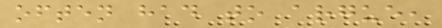often had to argue,
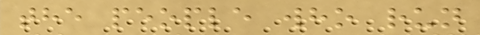the people who run
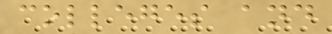colleges and
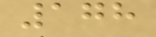178
